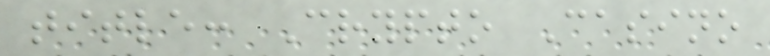title: Crypto Casino
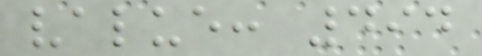value: 494
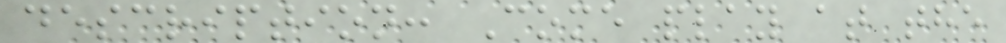description: Come play at the
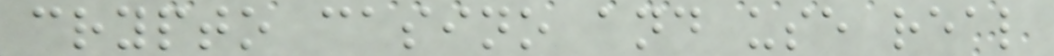crypto casino and use real
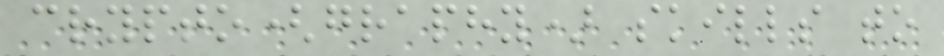crypto(graphy) skills to
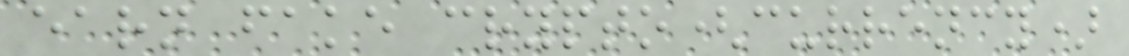earn fake crypto(currency)
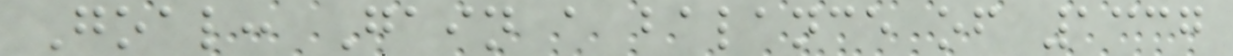Goal: Gain a balance of 1337
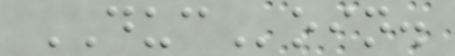DUCoin.
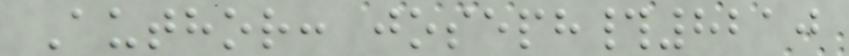Author: joseph#8210
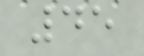45
